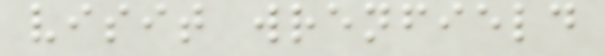visit wrenfield
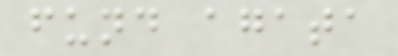fund agata
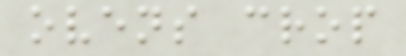ovens crop
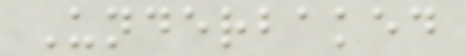Underbaked
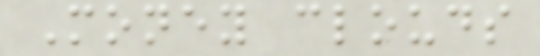Money clouds
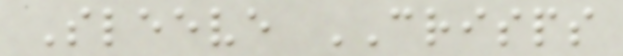Sleeve CRISPS
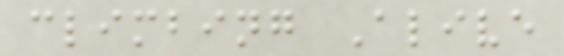climbing Alive
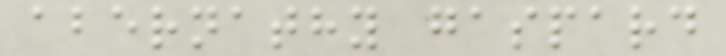abernathy gaspard
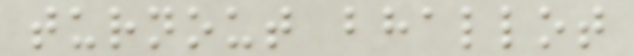turnout bhallot
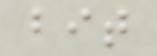bit
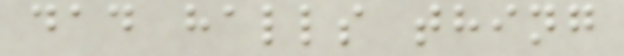dad halls thing
